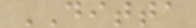DITTA
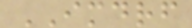IMDRF
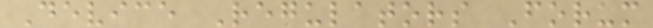Device Regulators Forum
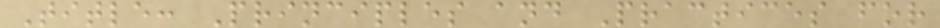Title: Principles and Practices for
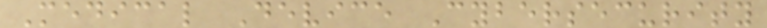Medical Device Cybersecurity
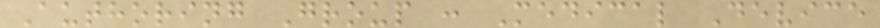Authoring Group : Medical Device
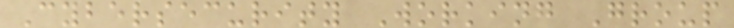Cybersecurity Working Group
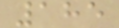185
